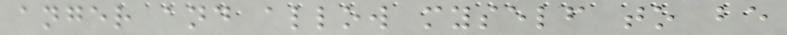anger and allow myself to be
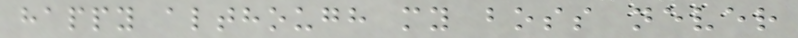happy although my boss never
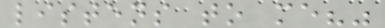listens to me?"
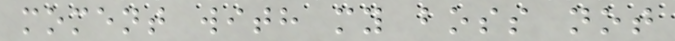moment with my boss not
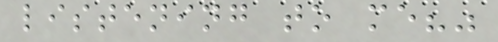listening to me?"
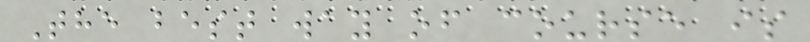The best way of course is
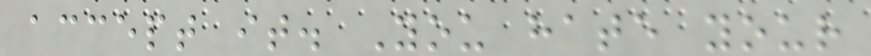accept it. You hate your
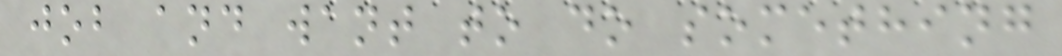job and want to do something
